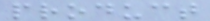product
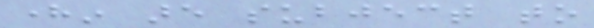herein are subject to
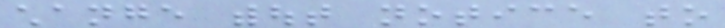change without notice to
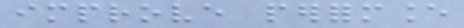improve performance
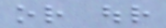or our
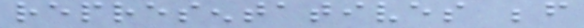representatives before
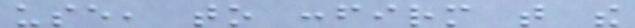use, to confirm that the
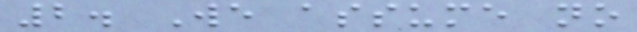2. We assume no
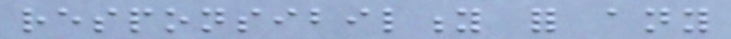responsibility for any
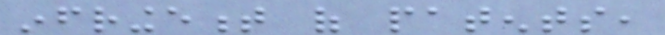infringement of patents,
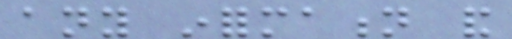any information and
